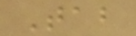Tab
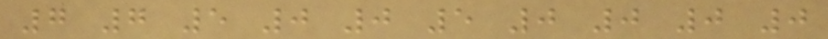7 7 5 0 0 5 0 0 0 0
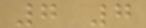7 7
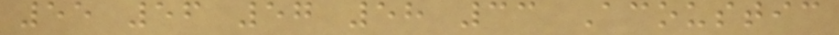55 56 57 58 33 Acoustic
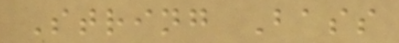String Bass
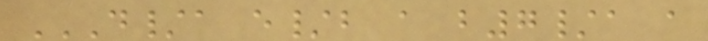D/A E/B A B7/A A
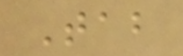Tab
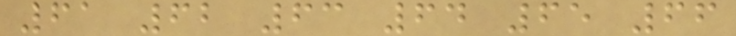61 62 63 64 65 66
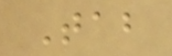Tab
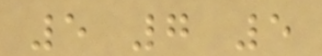5 7 5
